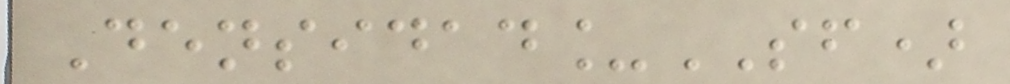Densidad_SF)
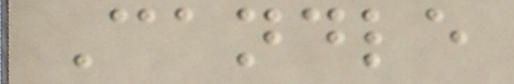Candle
